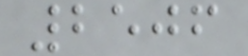2506
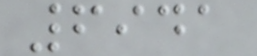6941
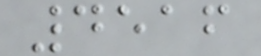4516
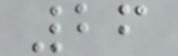26
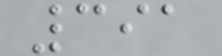391
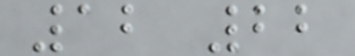12 22
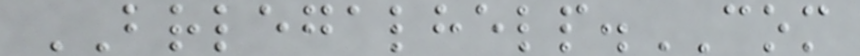BRLEGALHELP.COM
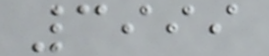3999
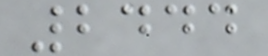2444
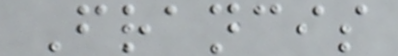Francis
